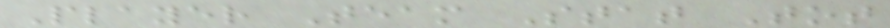Player Team Stat Tot
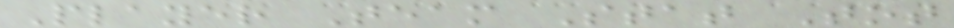Player Team Stat Tot
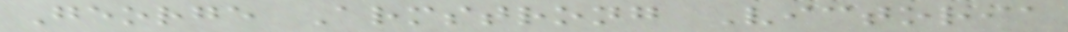George Armstrong Victoria
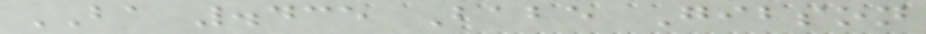BA .435 Babe Gibson
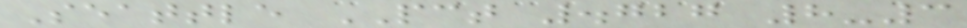Seattle PCT .727 8-3
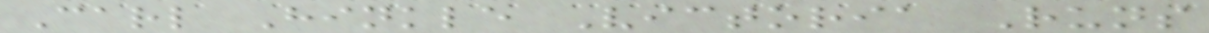Carl Hinkle Victoria Runs
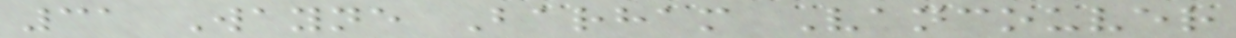31 Wayne Barham Vancouver
